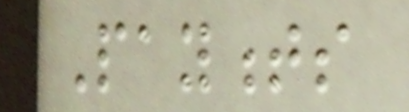Payments
